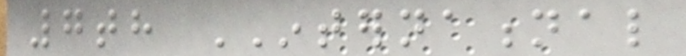7th INTERNATIONAL
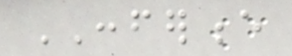CONFERENCE
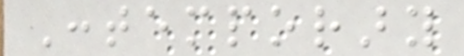Contemporary
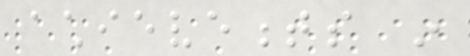achievements in
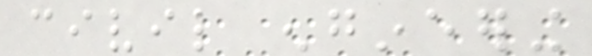civil engineering
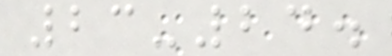23-24.
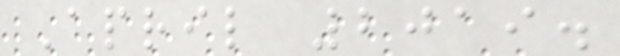April 2019.
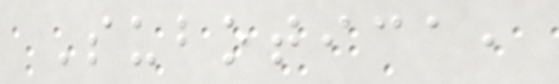Subotica,
